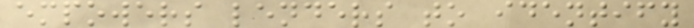empowers lenders to identify
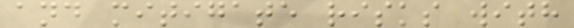and mitigate risks with
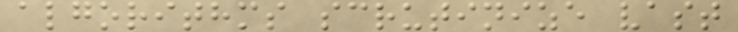algorithms scrutinize vast
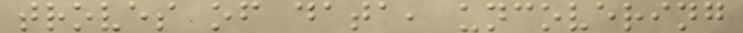troves of data, uncovering
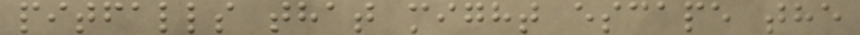pitfalls that might escape the
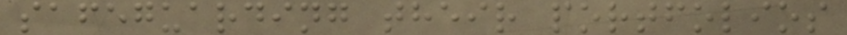safeguarding their portfolios
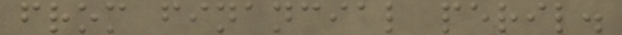from financial peril.
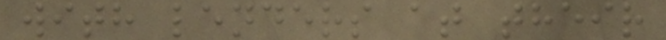with lenders at their
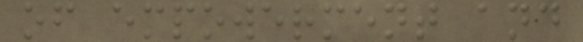of empowerment and
